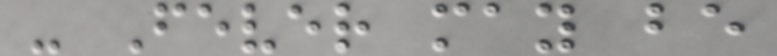- Fever may be
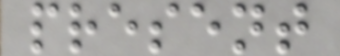present
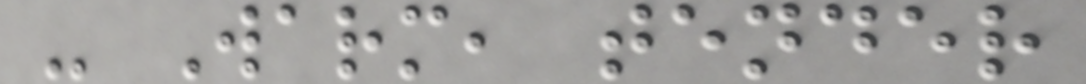- Warm, tender
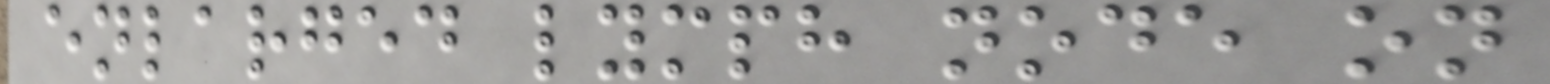enlarged lymph node on
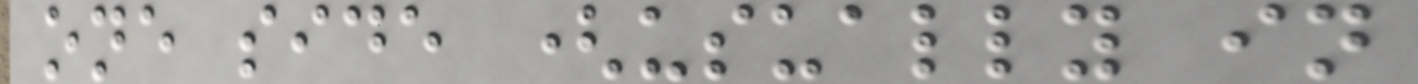one side (usually in
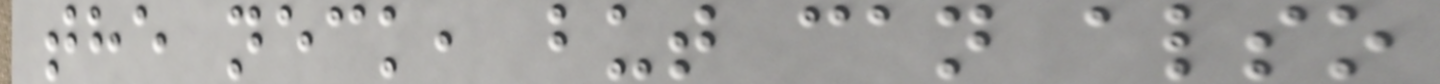the neck, but can also
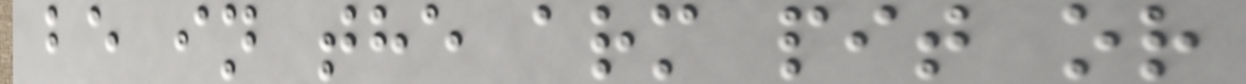be in the arm pit or
